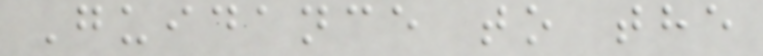Guidance to the
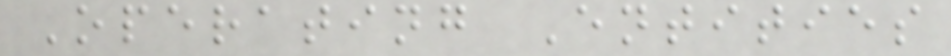Operating Entities
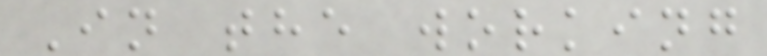In the working
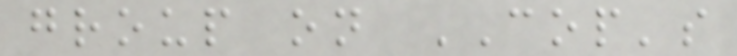group on COP's
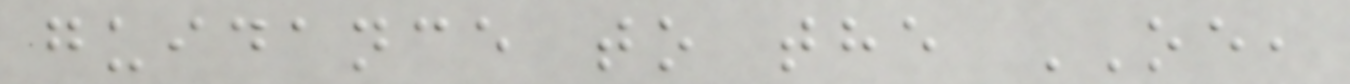guidance to the OE,
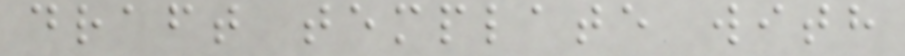draft template with
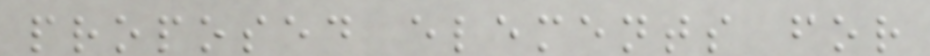proposed elements for
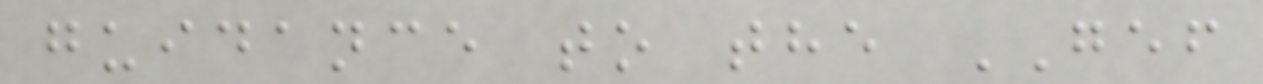guidance to the GEF
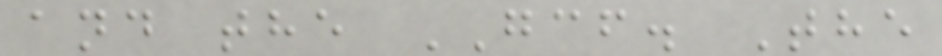and the GCF. The
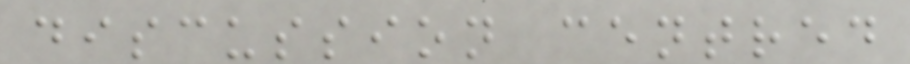discussion centred
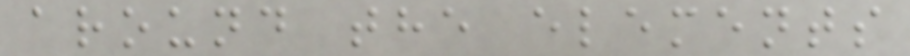around the elements
